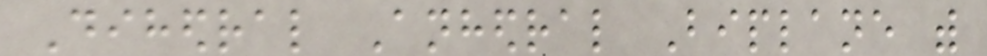Dihedral Anhedral Biplane with
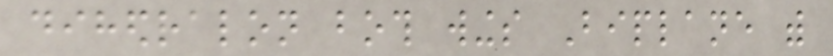dihedralon both wings Biplane with
